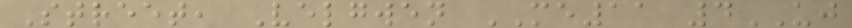Street, Velgwen ME11 4UJ
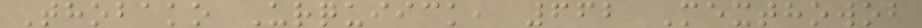Thobako Urquiick, 662 Mexthowob
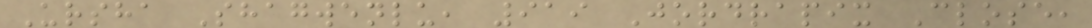Ursha Shagwenlu, 919 Jordrapix Close,
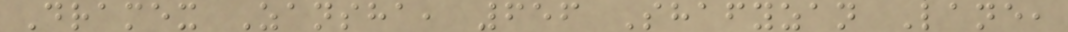Dramex Zansha, 656 Shafyzan Lane,
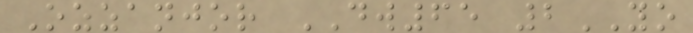Ozzanjor DW65 2YO
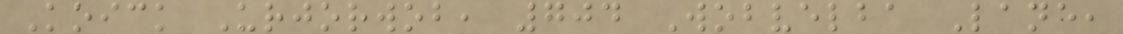Koick Urjorwob, 704 Wobvelba Lane,
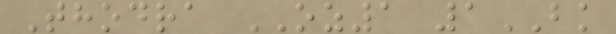Thodra OZ1 1BK
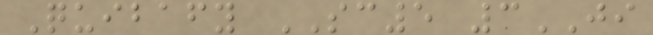Quibafy SC5 3JI
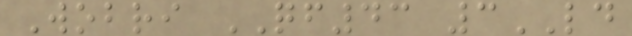Wobri QF43 3LD
